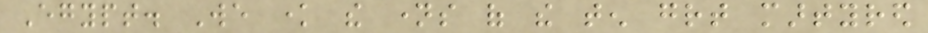Egypt. We know the names of the ten great martyred
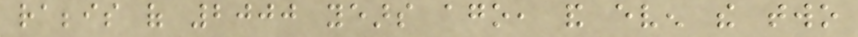rabbis of 2000 years ago, and even the two
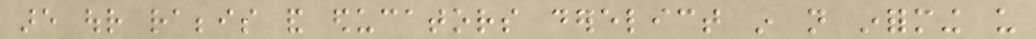are our rabbis and educators derelict in not informing us
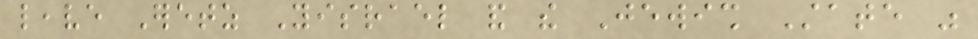leave Eretz Yisrael and the Jewish State was
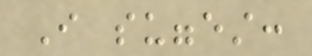I suggest:
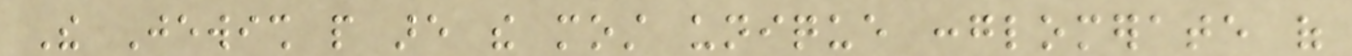The Jewish people are the most unique conglomerate of
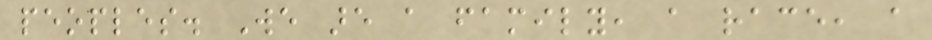peoples. We are a family, a race, a
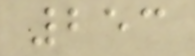253
